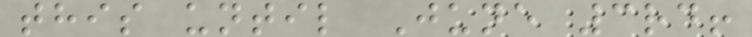this until June 3rd!
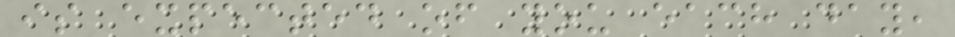is expected of you each day,
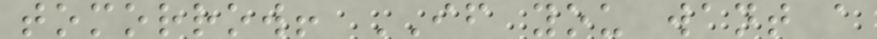tomorrow! IF you want a
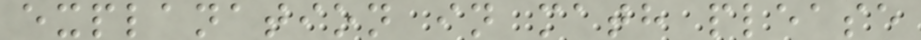explanation in math please
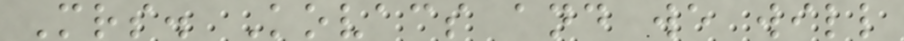Mrs. Kovacs and we will
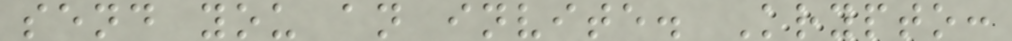send you an invite. Krypto:
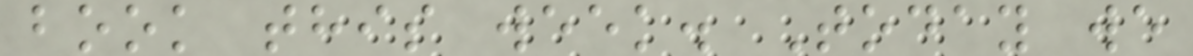book this week. Today we
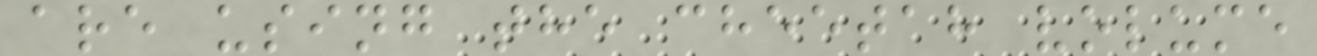are using the cheetah volume
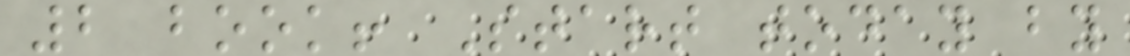2 book! Start today by
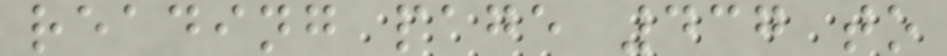reading page 437 to
